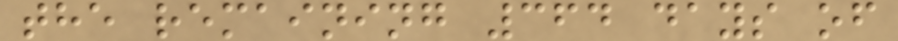the remaining 364 days of
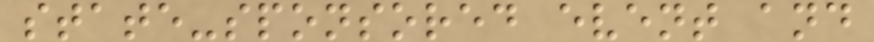state-sponsored event and
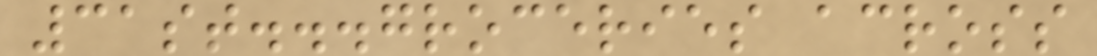31st...groceries across
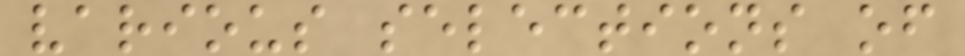various selections of
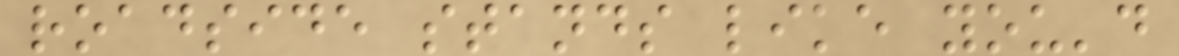roadside stands like you'd
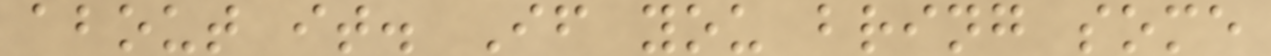about it. If you bring some
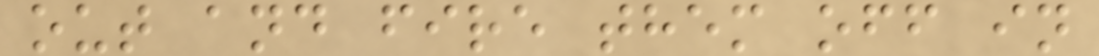out and fire them off in
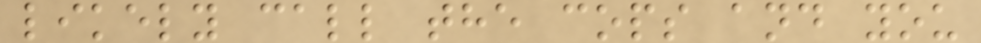likely call the cops and you
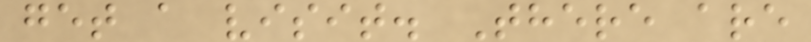get a visit. There are
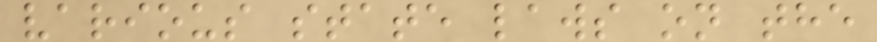various state laws on the
